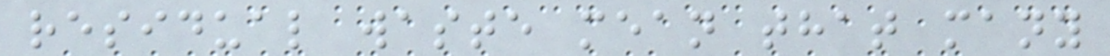residual waste mean that many
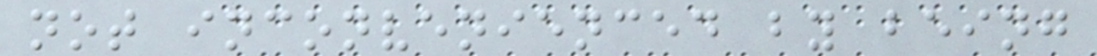not inconvenienced by being
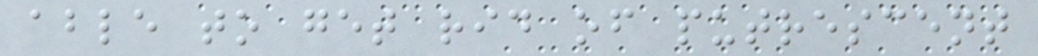able to get rid of putrescent
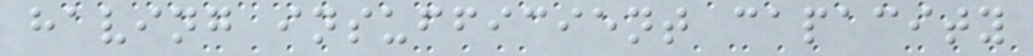having insufficient capacity
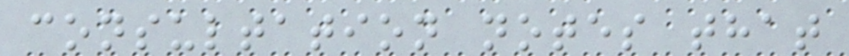consultation notes that
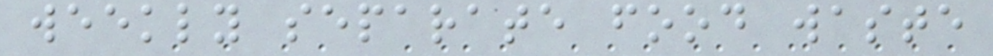weekly separate food waste
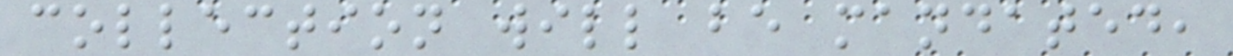collection will be mandated,
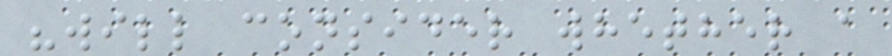"will consider whether a
